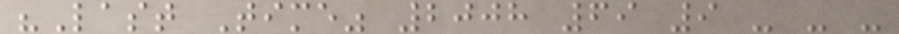"Last Time" 2008 69 9 - - -
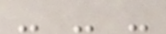- - -
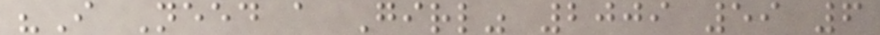"I Need a Girl" 2009 59 6
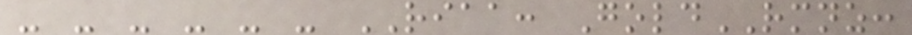- - - - - - RIAA: GoldRMNZ:
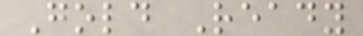Gold Ready
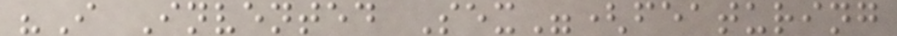"I Invented Sex"(featuring
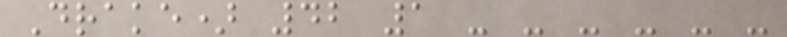Drake) 42 1 - - - - - -
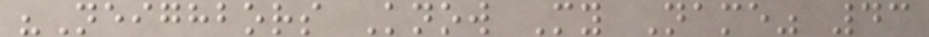"Neighbors Know My Name" 43
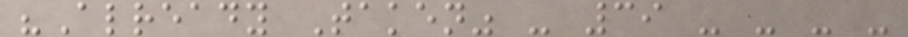"Already Taken" - 39 - - - -
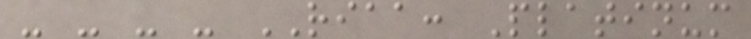- - - - RIAA: Platinum
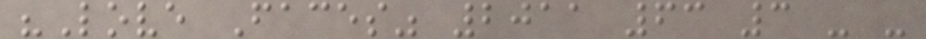"Love Faces" 2011 63 3 - -
